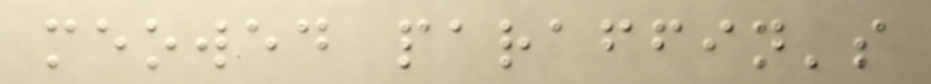meowed paraffin's
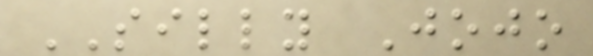SILLY Jojo
